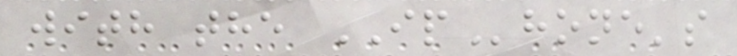with the IPhone's
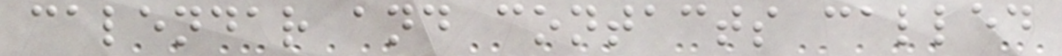calendar and contacts called
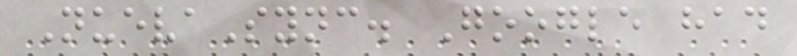NuevaSync. Google had
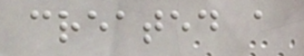created a
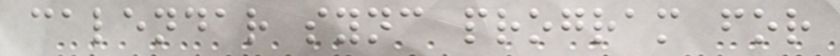calendar sync program for
